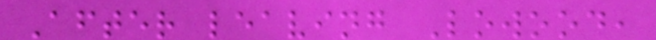After leaving Lowood,
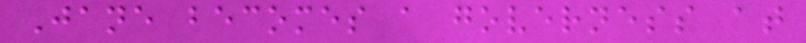Jane becomes a governess at
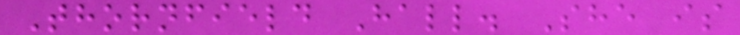Thornfield Hall. She is
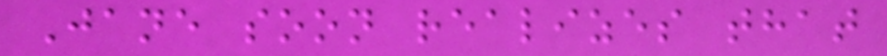Jane soon realizes that
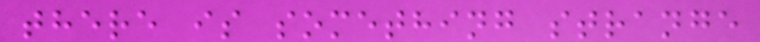there is something strange
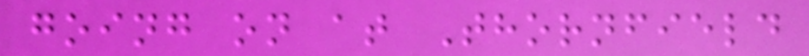going on at Thornfield
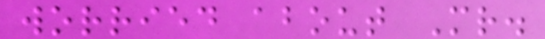worried about Mr.
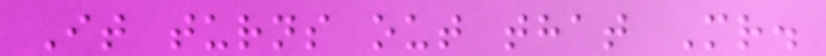It turns out that Mr.
